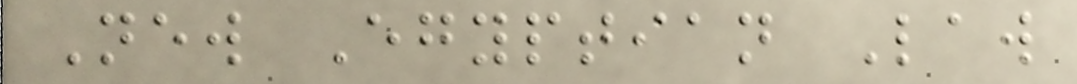New Egyptian Law
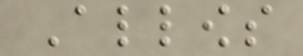Allows
